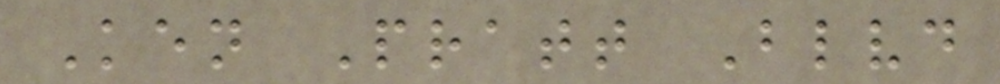Ken Pratt Blvd
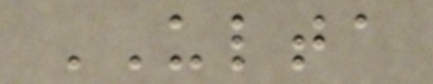ULTA
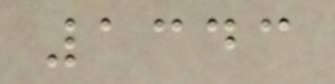1343
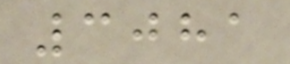3081
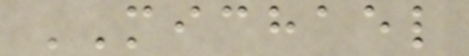MICHAEL
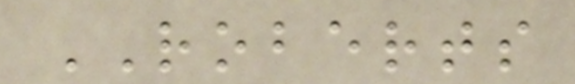ROBERTS
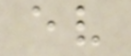ev
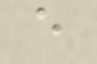e
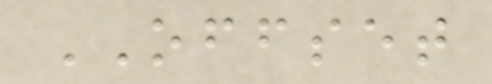OFFSET
